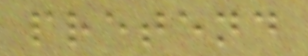pretend
